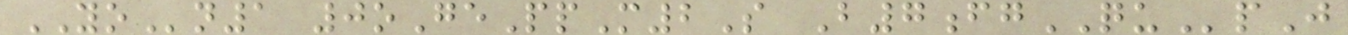YOn1 0oGePpM2S B7fgQUpJ
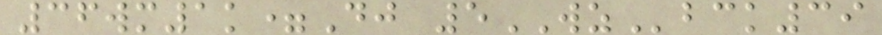36wm1k=Dj 5WZbck39
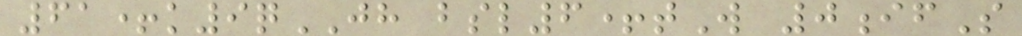61+k9qJH bsl6+tW 0ifS
